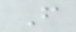F
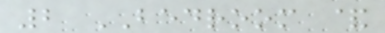2 BEDROOM &
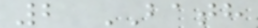2 BATH
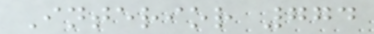Interior 774
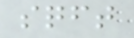sqft
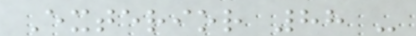Exterior 88 -
